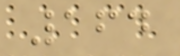164
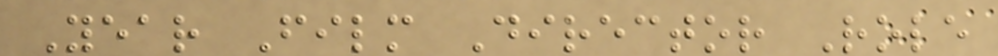Year Film Director Role
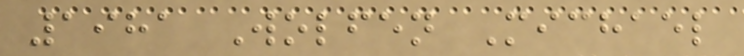1981 Wolfen Michael
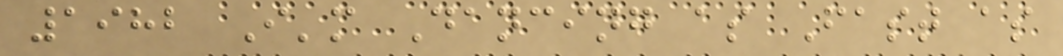1982 I'm Dancing as Fast as
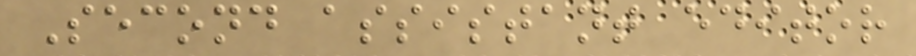Second assistant editor
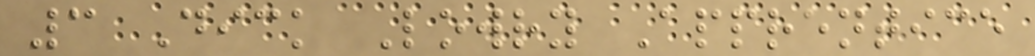3 Dick Lowry Apprentice
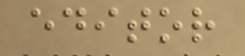editor
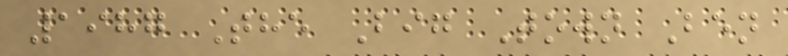1987 The Big Town Ben
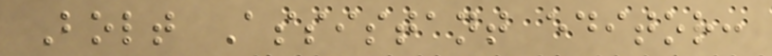Bolt Assistant editor:
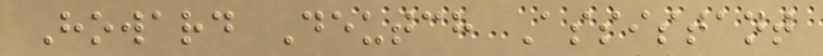Howard Deutch Assistant
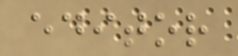editor
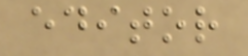editor
